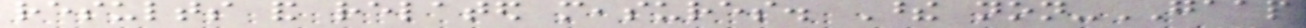results and related measures. These non-GAAP
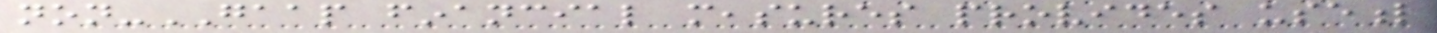non-GAAP financial measures provides useful
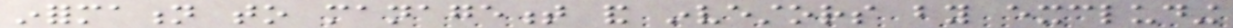information to management and investors by excluding
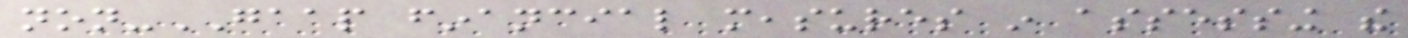non-GAAP financial measures in assessing the
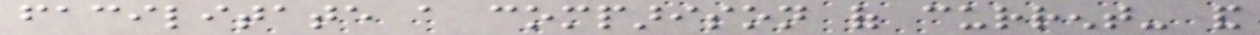facilitate a comparison of current- and
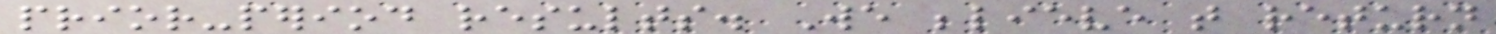prior-period results. We believe that return
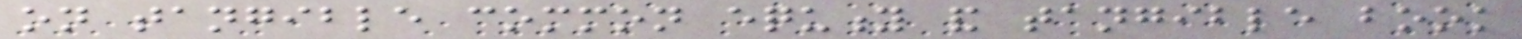on tangible common equity and tangible book
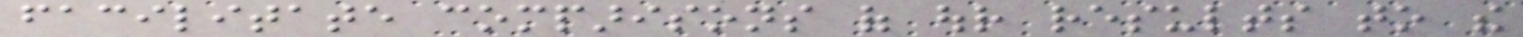facilitate comparisons of our results to the
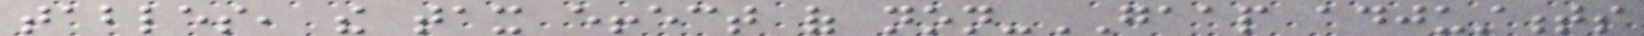tables, the tax effect of non-GAAP adjustments
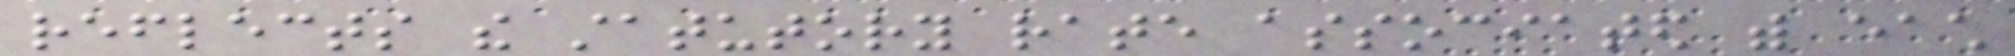reflects the statutory rate associated with each
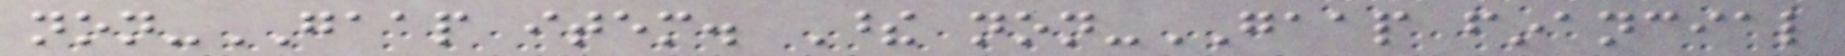non-GAAP item. These non-GAAP financial
